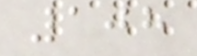108
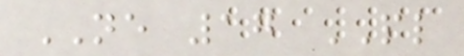NE 17 PL
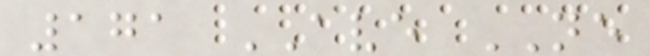171 AVE NE
